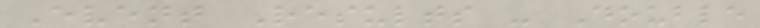Event Results - Double
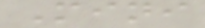Mini
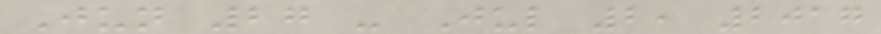Jun 27 - Jul 2, 2017
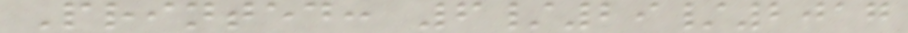Printed: 6/29/2017
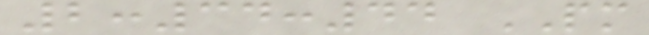2:34:44 PM
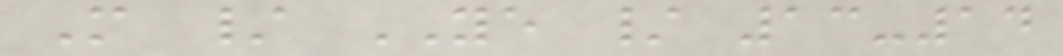M / YE / 13-14
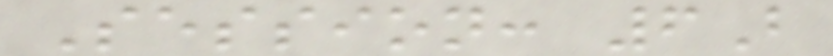Session: 6B
